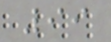99
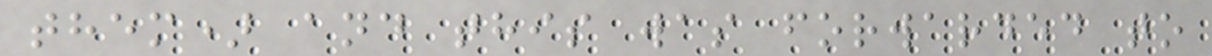them) and this was forwarded to
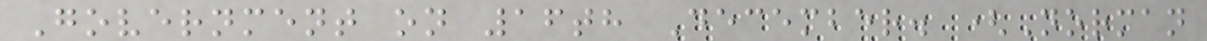Government on 16th December. (Norman
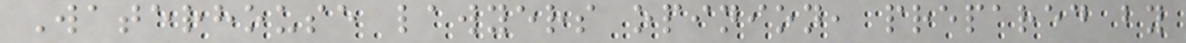Waterhouse lawyers opinion, prepared by
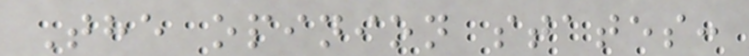The opinion states:
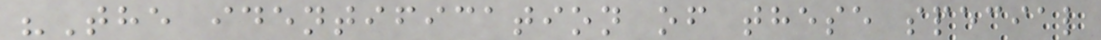"The identification of these special
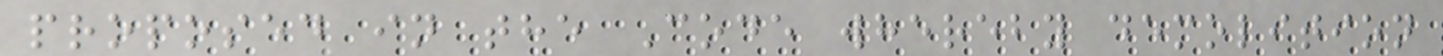proposed in the Code whereby demolition
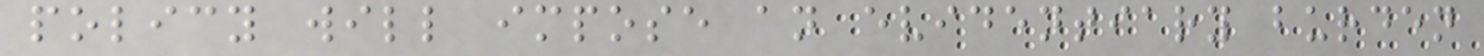policy will impose an evidentiary burden
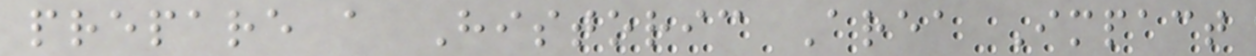prepare a Historic Area Impact
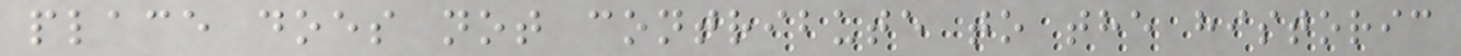place does not contribute to the historic
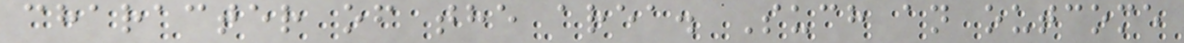character of the area. Such an outcome
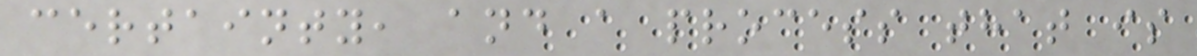certainty, and a process that is
